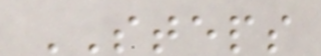STEPS
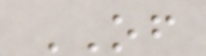OF
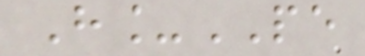H_PE
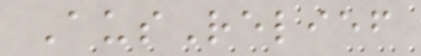AusRelief
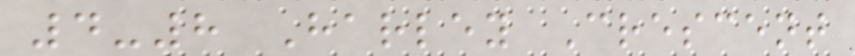4-8 Harley Crescent
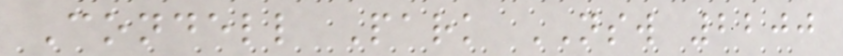Condell Park NSW 2200
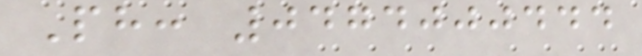Ph: 0474000444
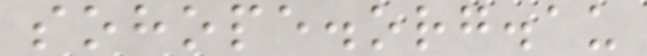sohope.org.au
